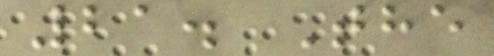21. The
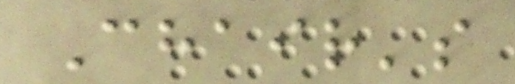Chair's
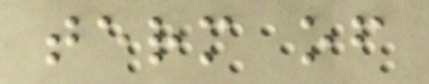term of
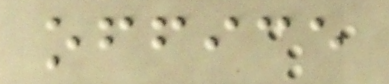office
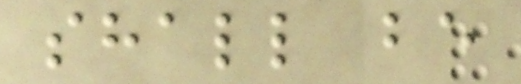shall be
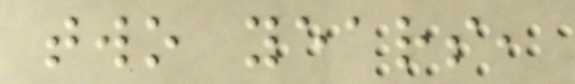two years,
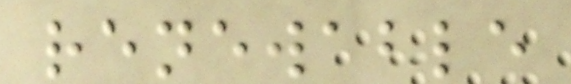renewable
